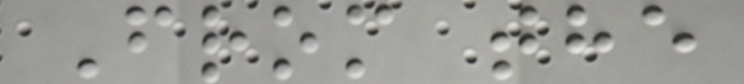From the
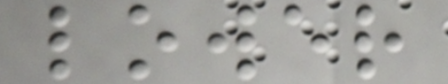lower
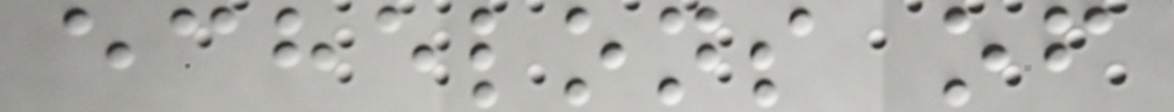echelons of
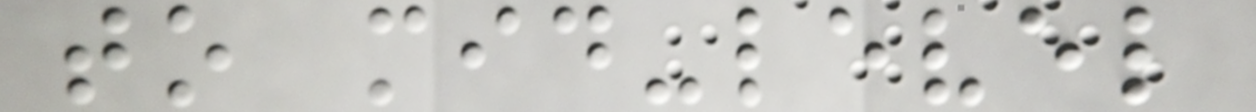to mid-level
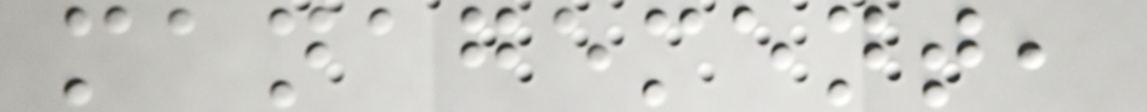management,
